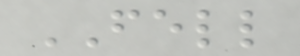FELL
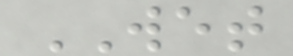WET
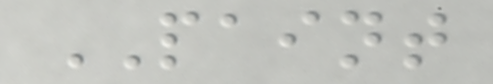PAINT
